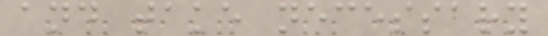and take necessary
